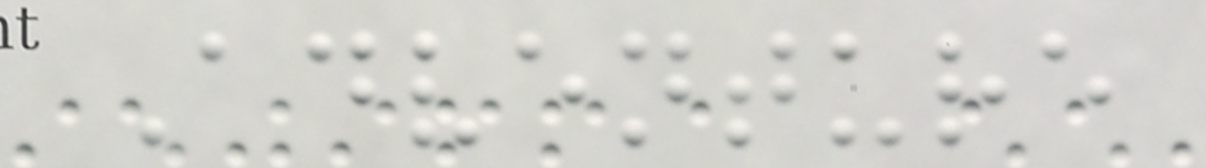Adventure
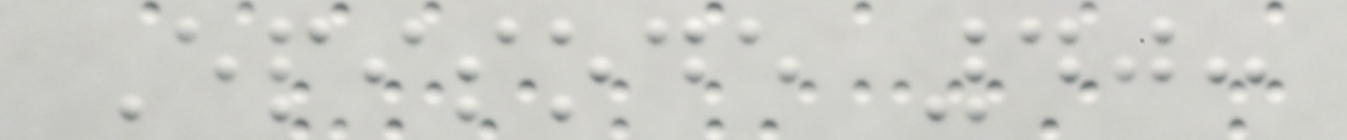Episode 40:
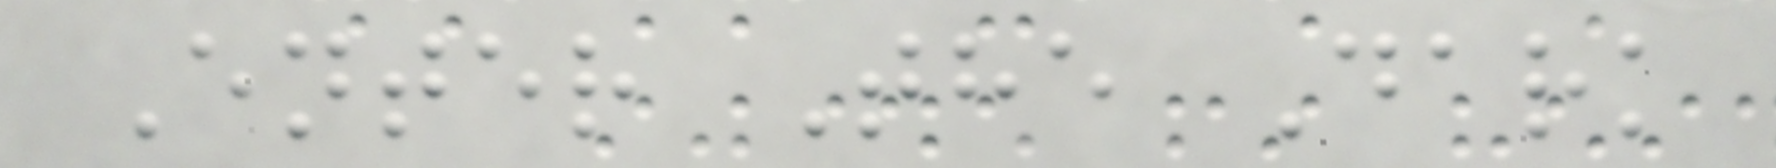Enter The Dark
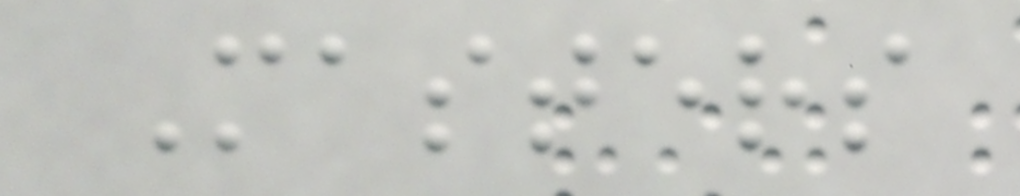Masters
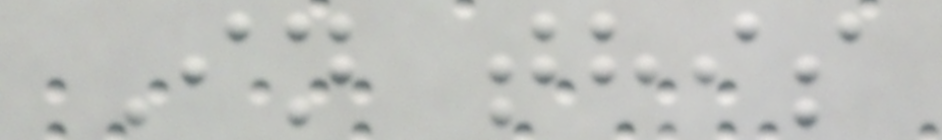In this
